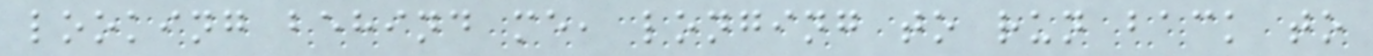looking behind me, longing to run back to
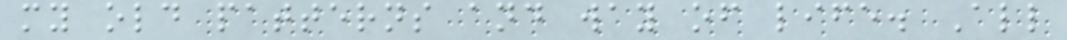my old patterns and way of life. All
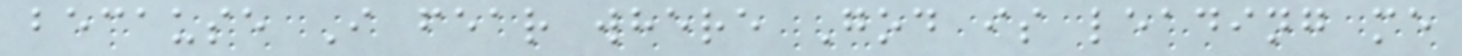because I fear where God is leading me
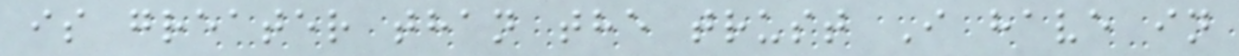is greater than the trust I have in
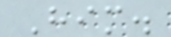Him.
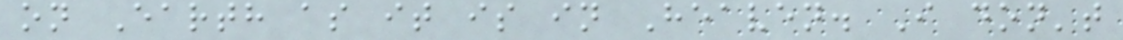on Earth as it is in Heaven. I don't
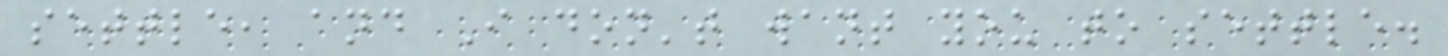settle, and I don't want you to settle.
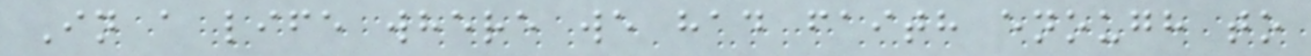In a life where we had faith enough to
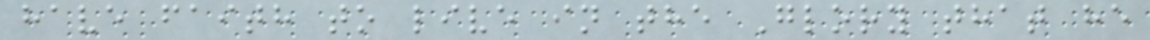have faith to live in the Glory that he
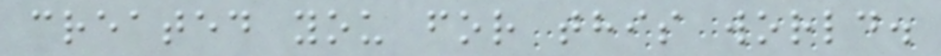created you for this world.
